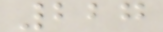227
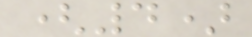(4)
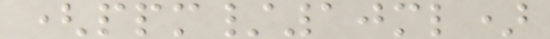(ppm/10ml)
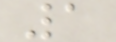1
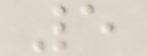5
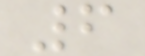6
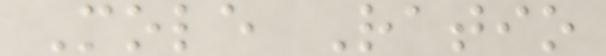Mole Ratio
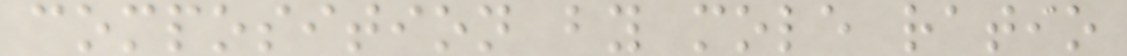composition by mole ratio
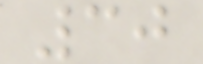30
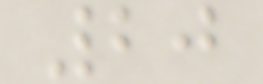20
